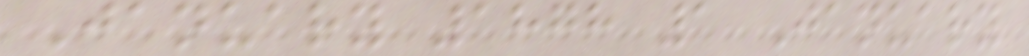January 1878 1 January
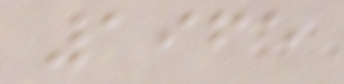1965
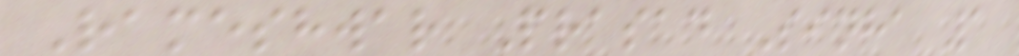Rameshwar Prasad Sinha 1
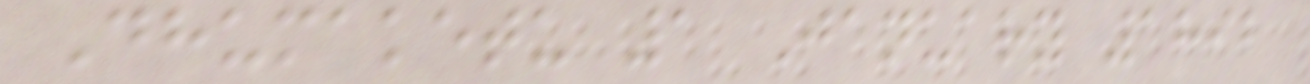Dhumaketu 1 January 1892
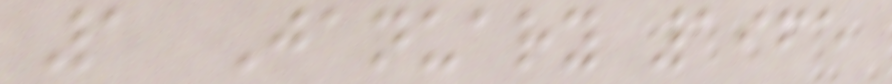1 January 1965
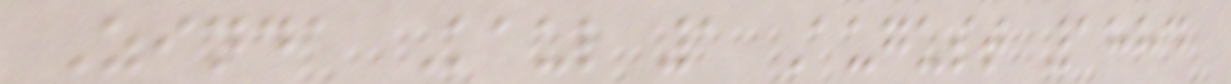Zinda Kaul 1 August 1884
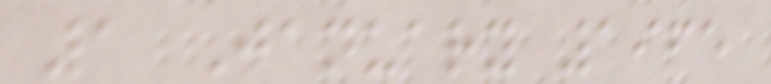1 January 1965
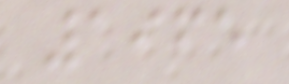1965
